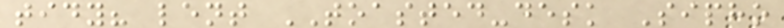tidy? lent TOASTED-desk Sipho
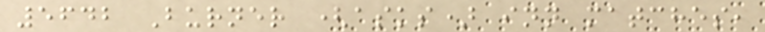5642 Burner (asks) inn matches,
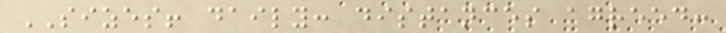SIZES! daily: distances agreed:
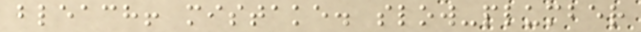bleach! mistake. slow-plumber
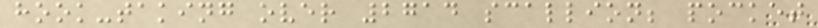hook-taking over 2714 scallion; pocket
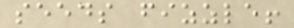seeds fizzle!
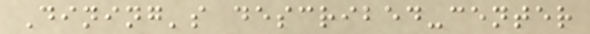Dining's described-center
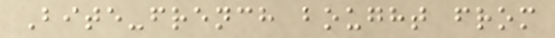Bite-french bought from
